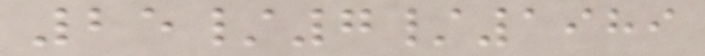25/7/1989
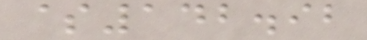$142.92
